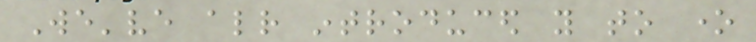We've already introduced you to one
